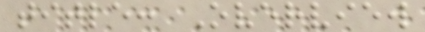title: Overview
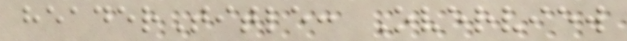headerTitle: Overview
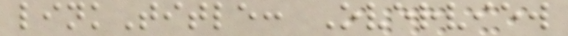linkTitle: Overview
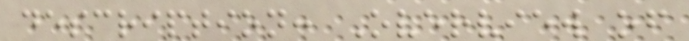description: Overview of
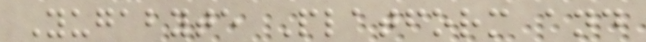Yugabyte Platform and
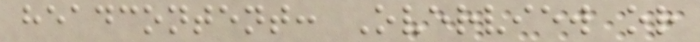headcontent: Overview or
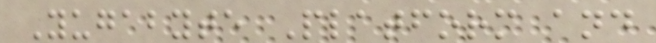Yugabyte Platform and
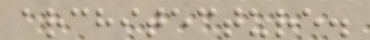architecture.
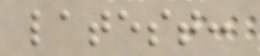latest:
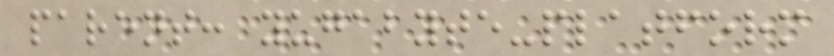parent: yugabyte-platform
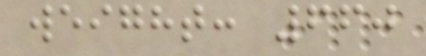weight: 660
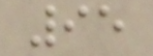95
